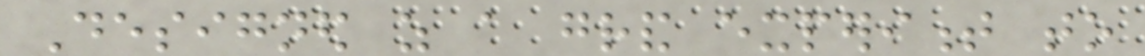Designed as a grand experiment to
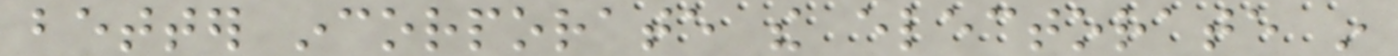better incorporate the electorate in
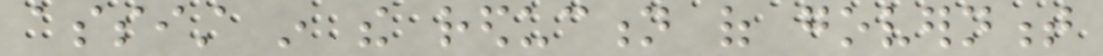assist in the reduction of government
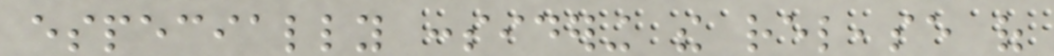especially considering the release of
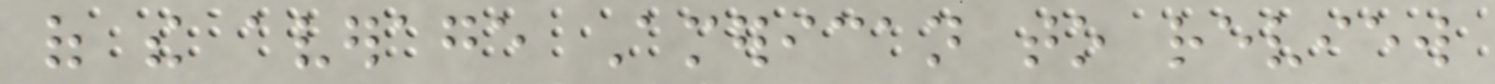of the average American to review
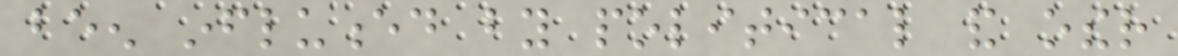been influenced by political and other
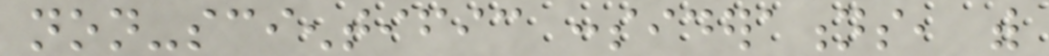non-scientific considerations, with
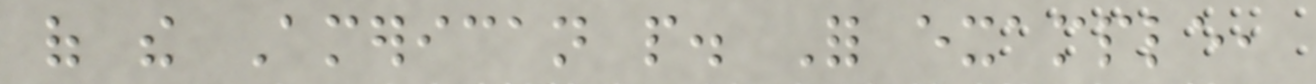of the American people. For example,
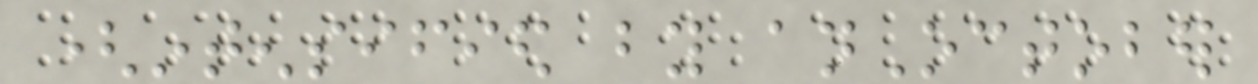(intensified by anOctober
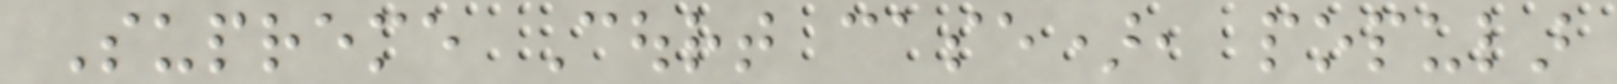Supreme Court case), popular
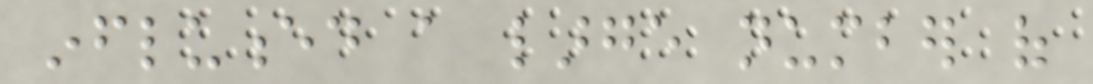influenced a large number of
